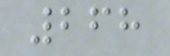268
